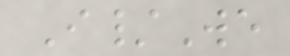I/We
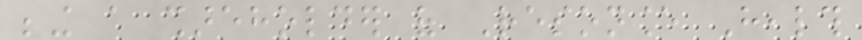being a shareholder of Resonance Health
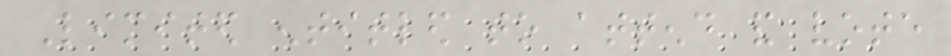Limited entitled to attend and vote
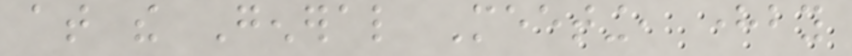at the General Meeting, hereby
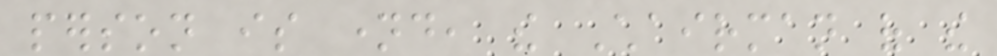person is named, the Chairman of the
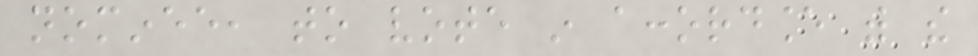nominee, to vote in accordance with the
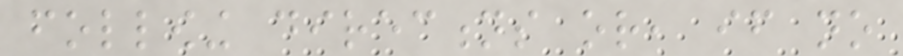following directions or, if no
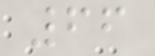66
